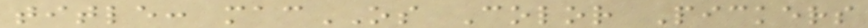title: macOS Color Pickers
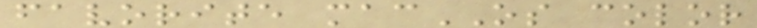favorite macOS color
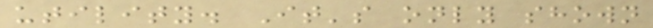utility. It's only shown
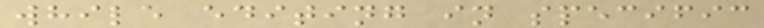while editing in specific
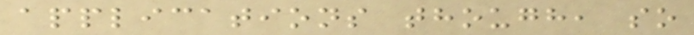applications though, so
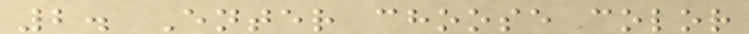2. Enter choose color
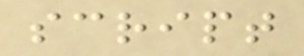script
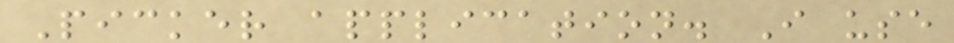Picker application. I use
